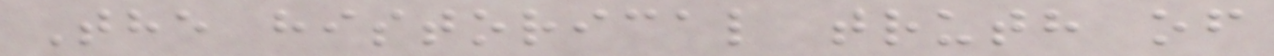The historical truth of
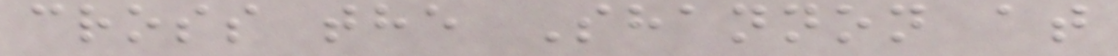cross the Shannon at
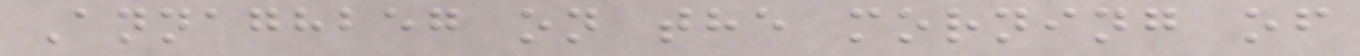Annaghbeg on the morning of
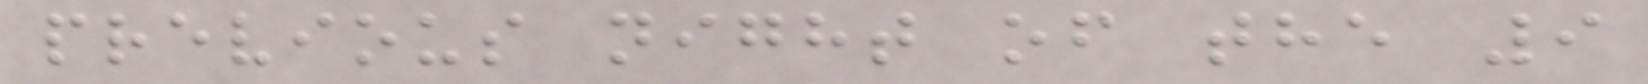previous night of the 9
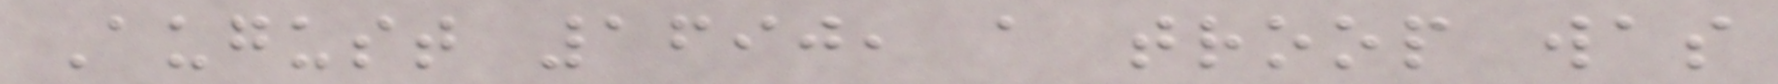August 1690, a troop was
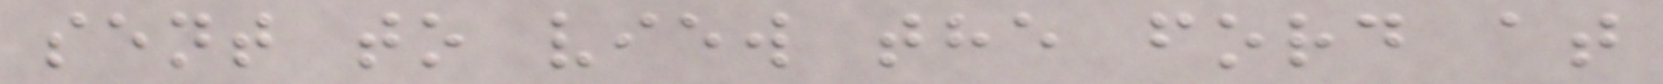sent to view the ford at
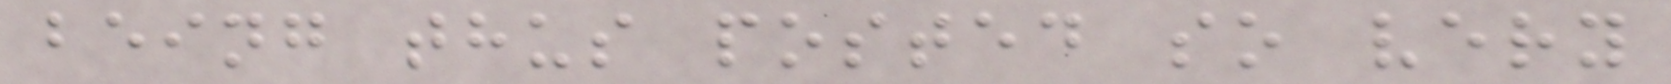being thus posted so very
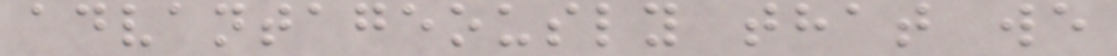advantageously that we
